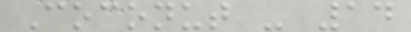Coconut - 14
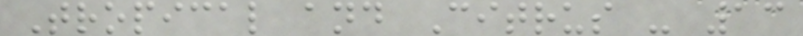Tropical and Citrus - 13
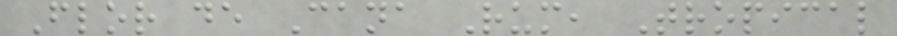Flor de Cana Rum, Tropical
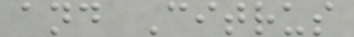and Citrus
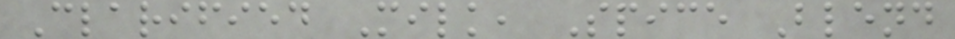Clarified Milk, Spice Blend
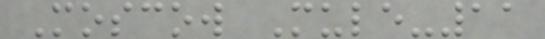Moscow Mule-11
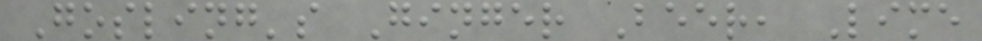Gosling's Ginger Beer, Lime
